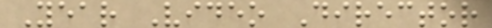Year Video Director
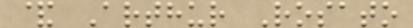& Arthur Rosato
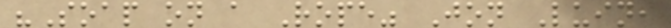"Soap on a Rope" Jon Luini
